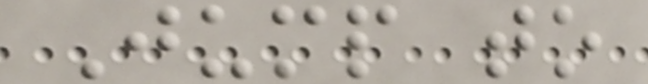Jump to
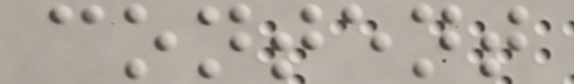content
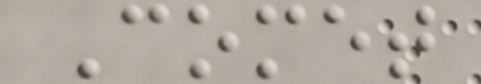Comet
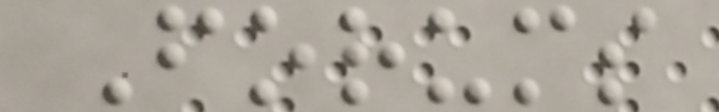Forums
